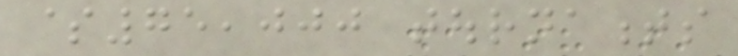$75,000 tournaments
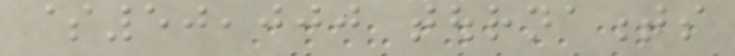$50,000 tournaments
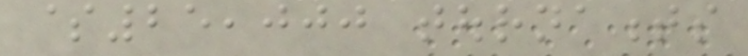$25,000 tournaments
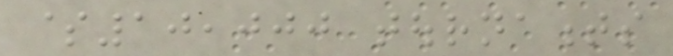$10,000 tournaments
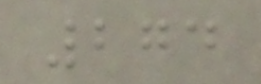274
